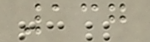137
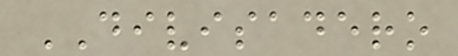DIVISADERO
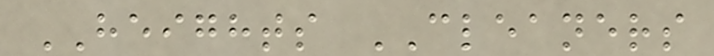HEIGHTS CLEANERS
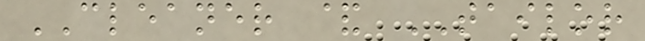CLEANER & TAILOR
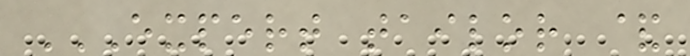EXPERT TAILOR &
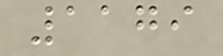1179
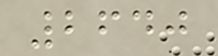2640
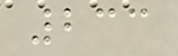233
